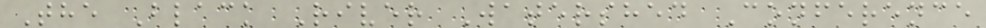The Black River Watershed Conference
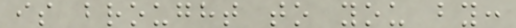is brought to you by:
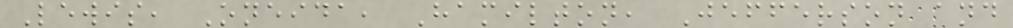Lewis, Oneida, Hamilton, Jefferson and
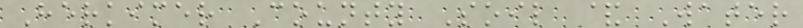Herkimer County Soil & Water
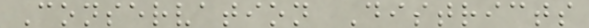Conservation Districts
